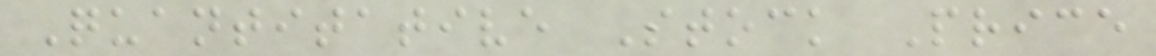Quantitative Stock Price
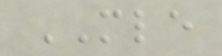MLE
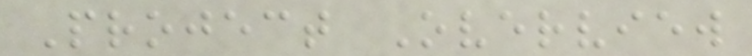Project Overview
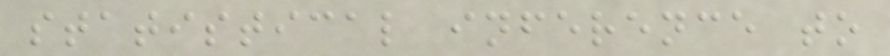statistical inference to
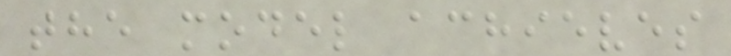the model achieves
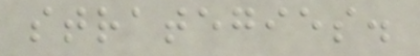strategies.
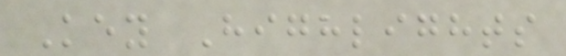Key Highlights
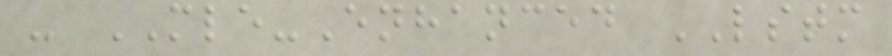- MLE-Enhanced LSTM
